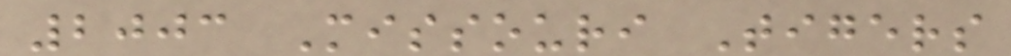2003 Missouri Tigers
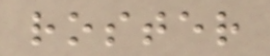roster
